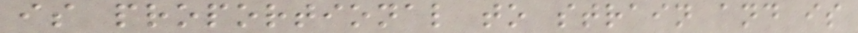is proportional to strain and is
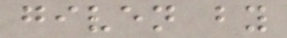given by
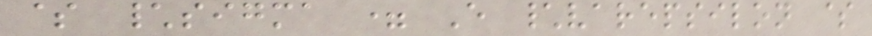$ \sigma = E \varepsilon $
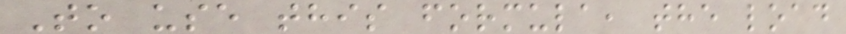To use this formula, the load
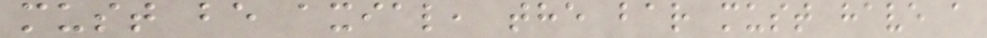must be axial, the bar must have a
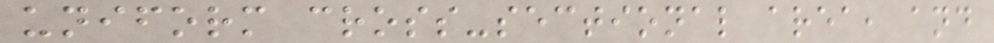uniform cross-sectional area, and
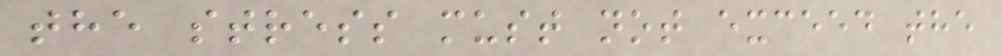the stress must not exceed the
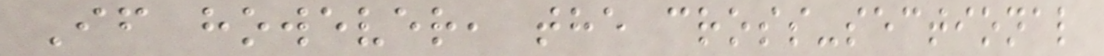If however, the cross-sectional
